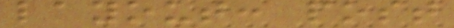layout: post
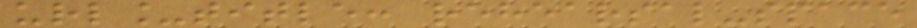url_title: rehearsal-space
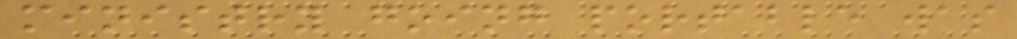ministry going portable was
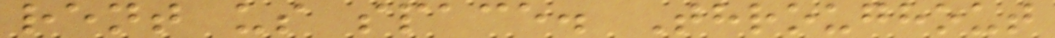rent us space. Throughout
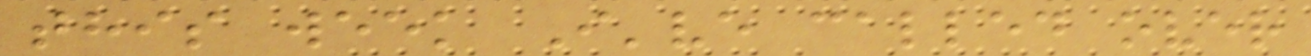this week I've called over
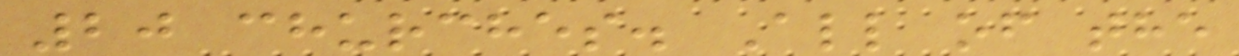20 churches. All of the
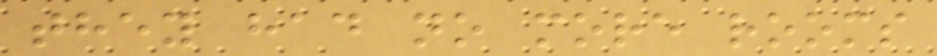they had no more rooms
